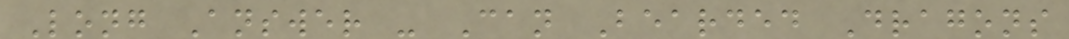Long Answer - Can Bearded Dragons
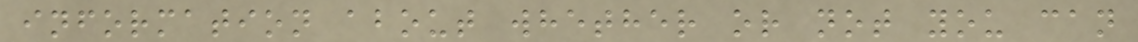information about whether or not you can
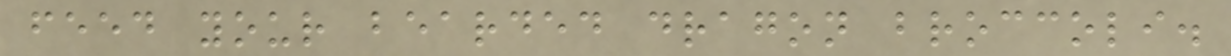feed your bearded dragon broccoli.
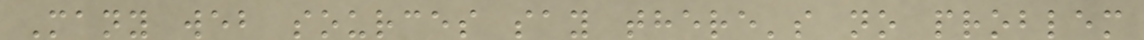Many web sources say there's no problem
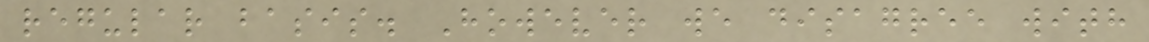regular basis. However we disagree with
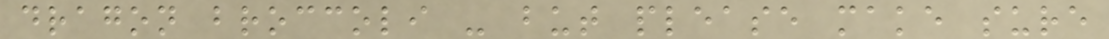dragon broccoli - but please make sure
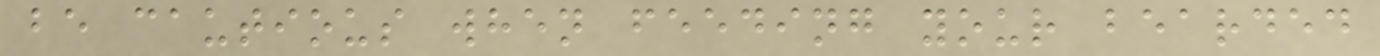be cautious when feeding your bearded
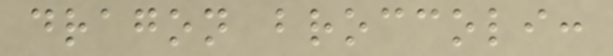dragon broccoli:
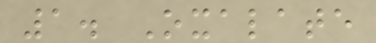1. Oxalate
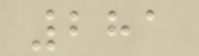281
